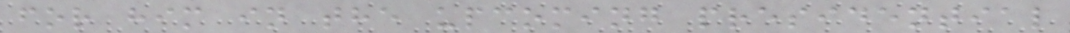for him in the upcoming presidential
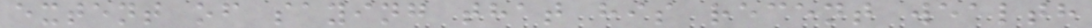extent of saying that his recent wealth
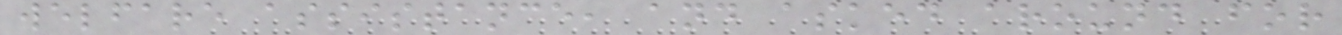welfare assistance, and asked around for
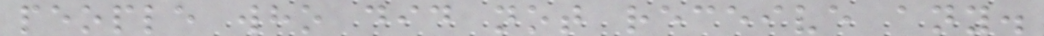people who did not receive any.
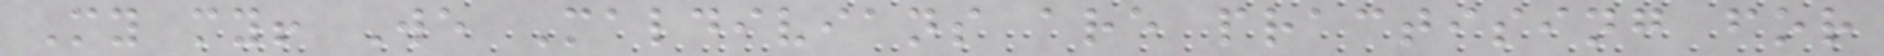My my! We Maldivians are practising for
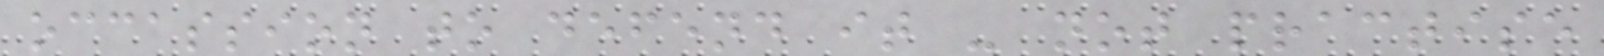occassion to defend it - not practise
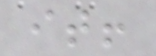it!
